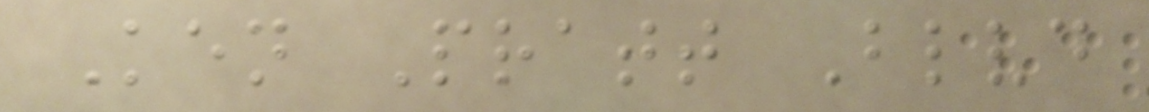Ken Pratt Blvd
